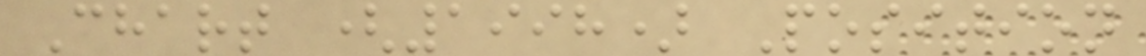Chart (1998) Position
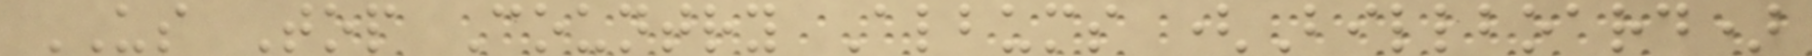US Top Country Albums (Billboard)
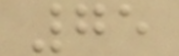75
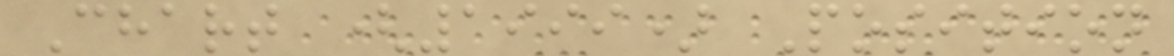Chart (1999) Position
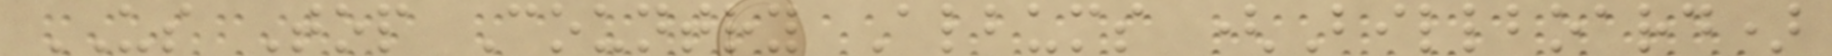US Top Country Albums (Billboard)
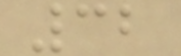32
